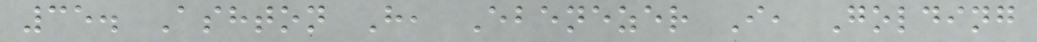35. Ashton H, Ebenezer I, Golding
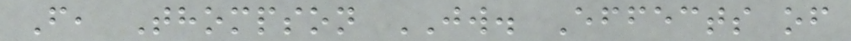F, Thompson JW. Effects of
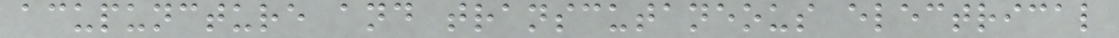acupuncture and transcutaneous electrical
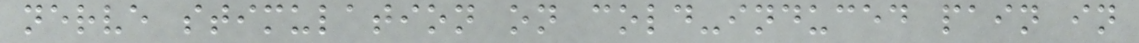nerve stimulation on cold-induced pain in
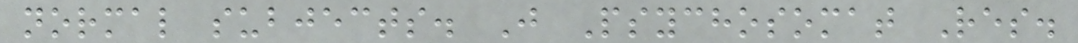normal subjects. J Psychosomat Res.
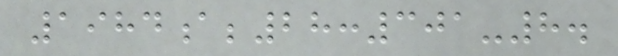1984a;28:301-8.
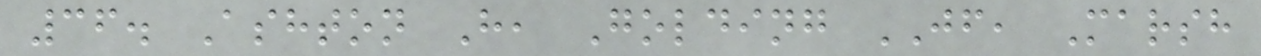36. Ashton H, Golding JF, Marsh
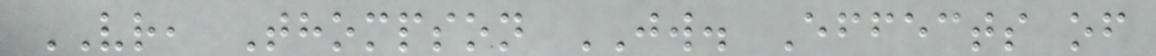VR, Thompson JW. Effects of
